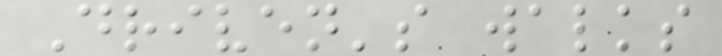Driven's walks
